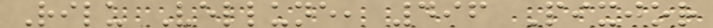Rilu Vellune, 496 Pixjor
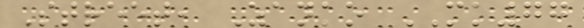Street, Zanko MK77
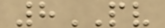8PV
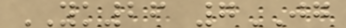YK26 7JG
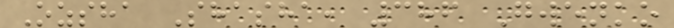Ozsha Shasha, 386 Gwenko
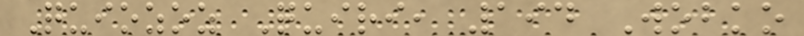Quiozoz Quiri, 194 Wobko
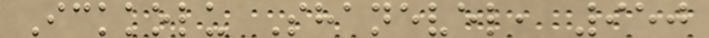Ickkolu Shanevel, 950
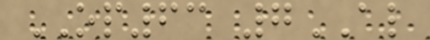OP63 7AL
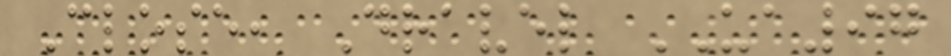Close, Dravel UA97
